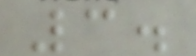3.
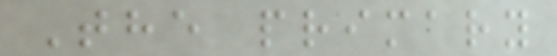The primary
